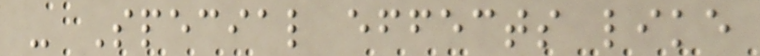- Special effects like
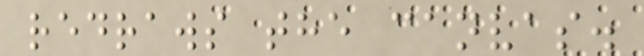redraws the canvas.
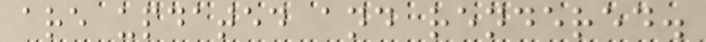are updated and rendered.
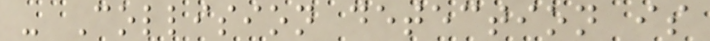- Collision detection is
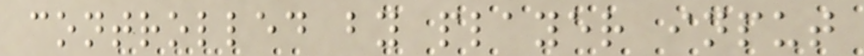controlled by player input
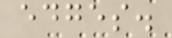edges.
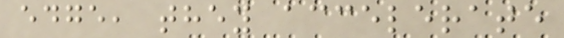edge, they accelerate
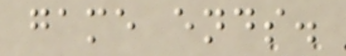game ends.
